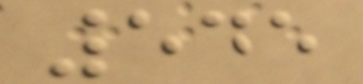545
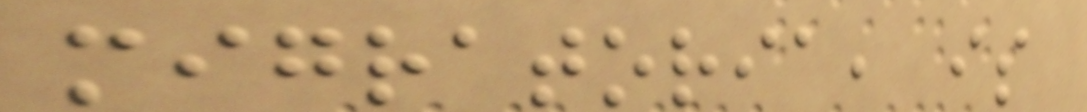migratoria, is
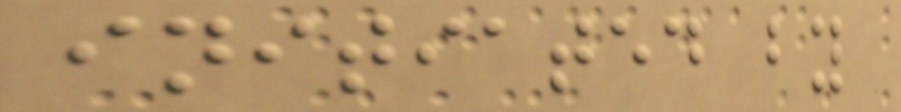initiated by
